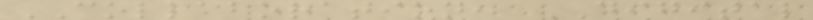COLLABORATION, DIGITAL
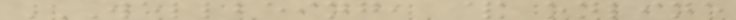WELLBEING, & ONLINE
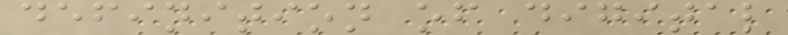definition of digital
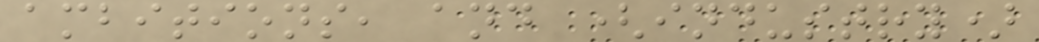ambitions, and (industry)
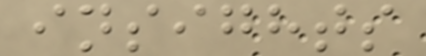insights
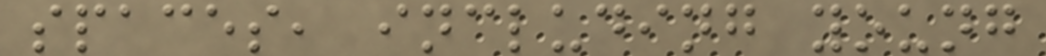spaces, including young
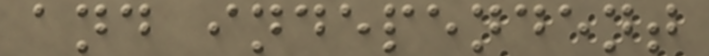and independent
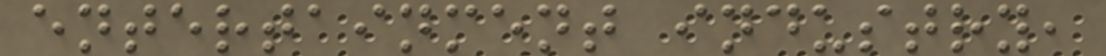entertainment industry,
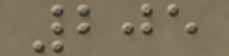205
